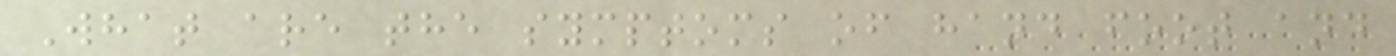What are the symptoms of hand foot and
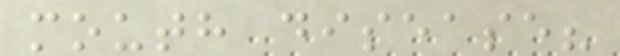mouth disease?
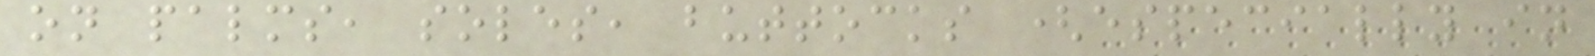on palms, soles, buttocks (especially in
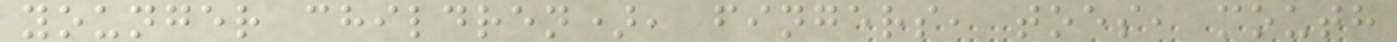younger children), fingers, toes, mouth
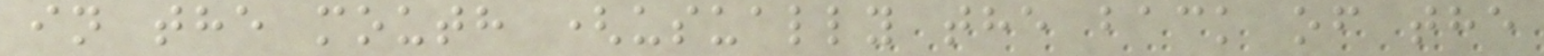in the mouth (usually the back of the
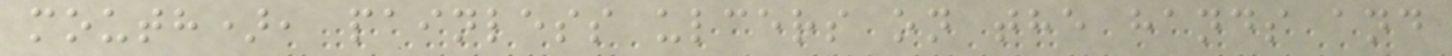mouth), painless ulcers on the hands and
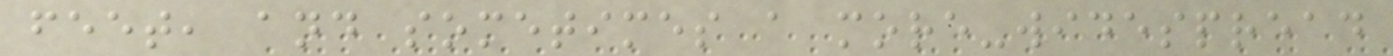feet, and sometimes a more-widespread
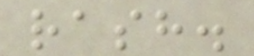rash.
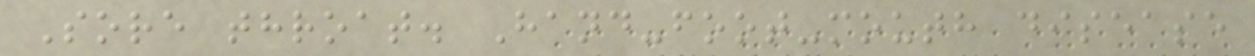Sore throat. Hand-foot-mouth disease
